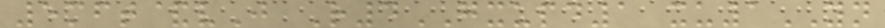5mft&vJ R4GXUPD1 xu1YN
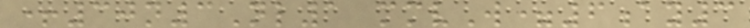+30n3Nl1 mmvW=6ay3
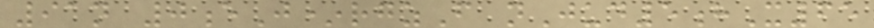91n 0eJ*rgzF nJud5hX65
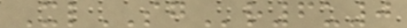XlSGr6u0
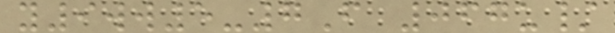y9ww5-7F 067u/
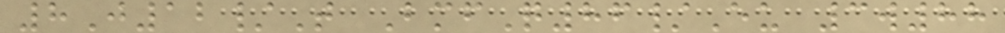8J12/T BmfQ86/Eu 3w88
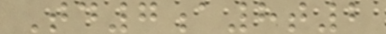Td7a8t2
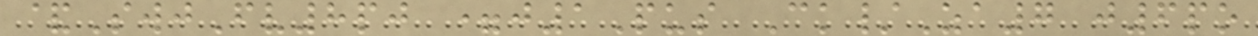&SwjFv8pj =j1Pus Ck/Za7 j6po
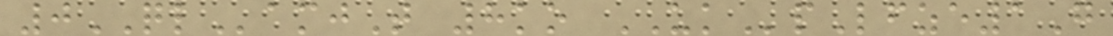0QLamjT 8ko UKpLfze1G
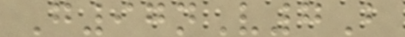G97nV7B
